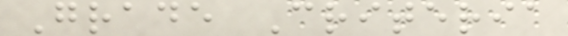Grade Criteria
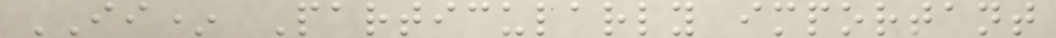II* Particularly important
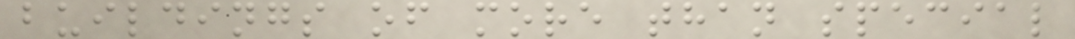buildings of more than special
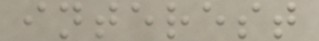interest
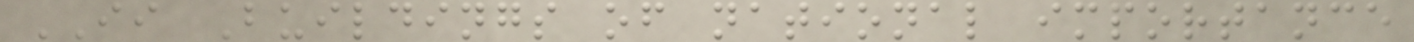II Buildings of national importance
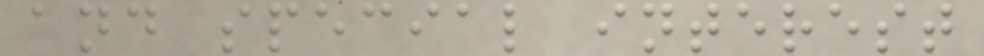and special interest
